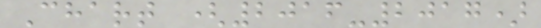Chart (2016-2017)
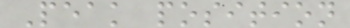Peak position
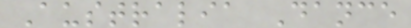Australia Dance
